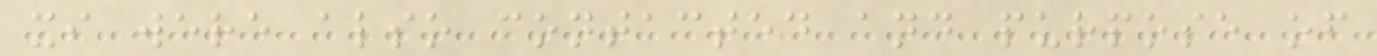xi were also contacted and purpose of
